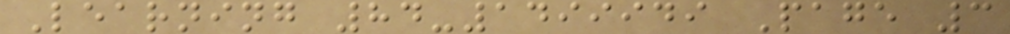Learning 84-1499949 Page 3
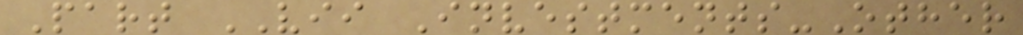Part VII Investments-Other
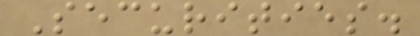Securities.
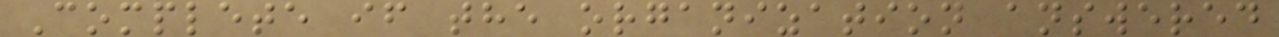Complete if the organization answered
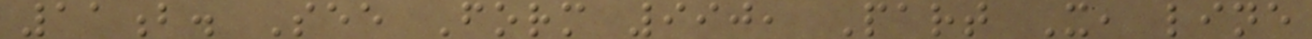11b. See Form 990, Part X, line
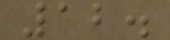12.
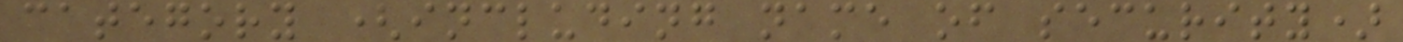category (including name of security)
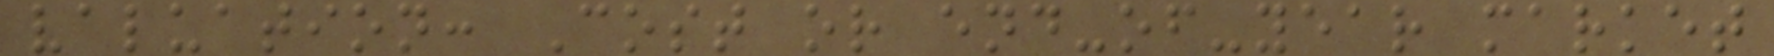valuation: Cost or end-of-year market
